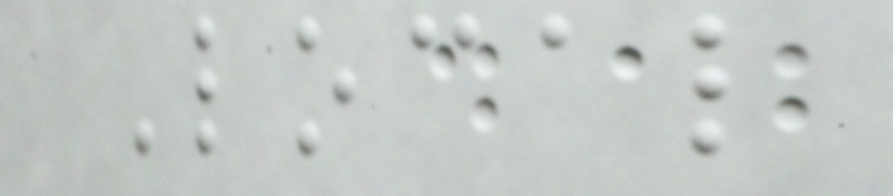Local
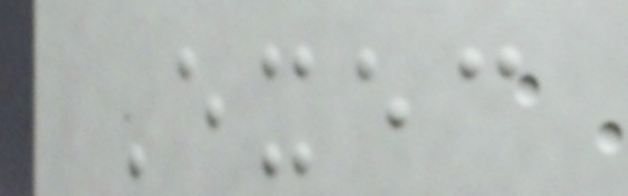Exec
